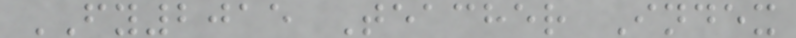FY2015 Teacher Index
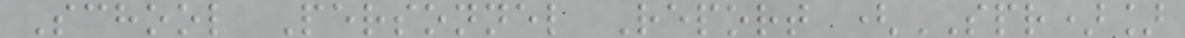School Personnel Report (SPR)]
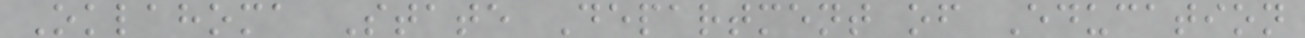Oklahoma State Department of Education
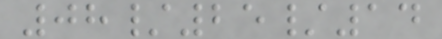08/25/14
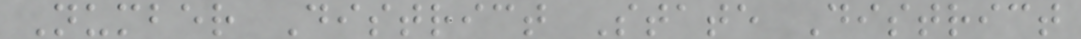Number District State District
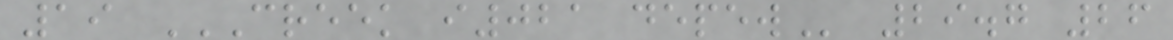19 CREEK I021 DEPEW 29.7 26
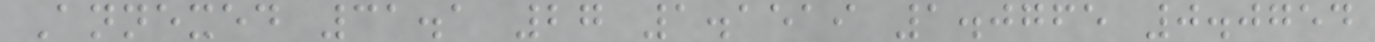Annexed 31.1 27 1.1519 1.0765 0.0754
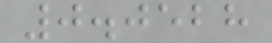0.0528
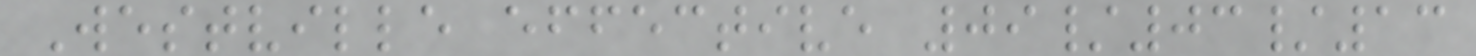Westville effective 09/03/13
